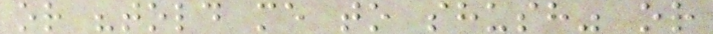or "told me to shush" or
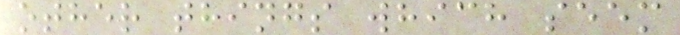other things which seem
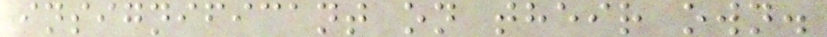insignificant on their own.
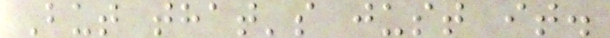But that's just it.
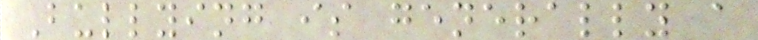Bullying is generally a
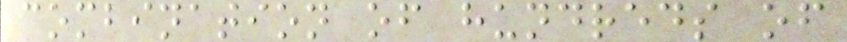combination of hundreds of
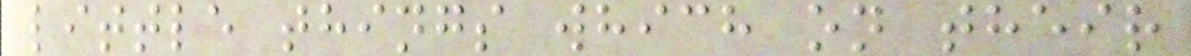little things which on their
